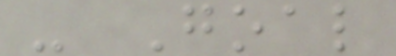- Goal
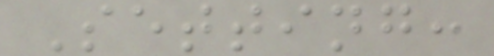Setting:
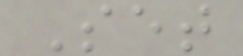Set
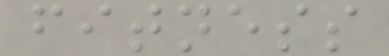fitness
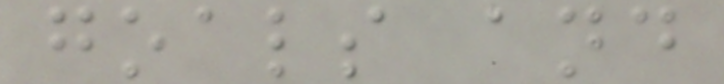goals and
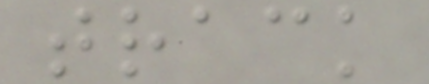track
